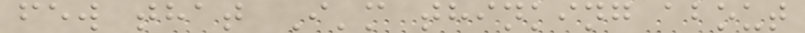few that I'm thinking about
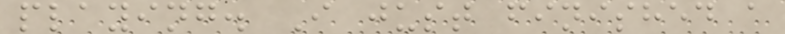playing. I just finished a
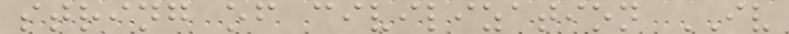string of civilization IV
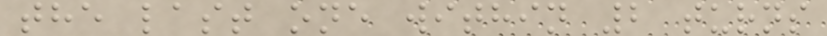the last one within 2 turns
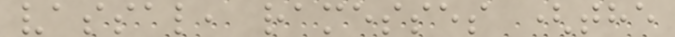vassal, ramesses (the
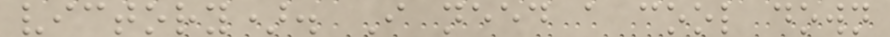victory). I need a cool down
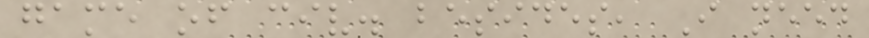game of civ. besides, I need
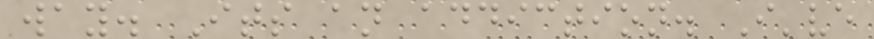way. Its an addiction. I've
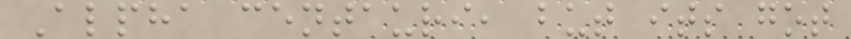Alpha centauri, but its got
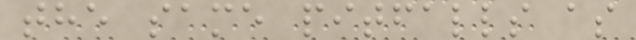the same pitfalls as
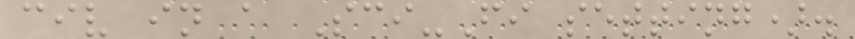civ in a Sci-Fi setting).
